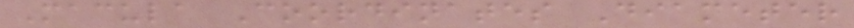Macula Coordinates Diameter
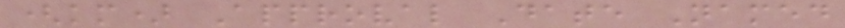(km) Approval Date Named
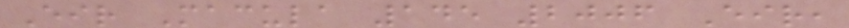Eir Macula 145 2006 Eir,
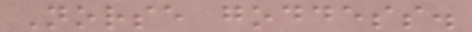Norse goddess.
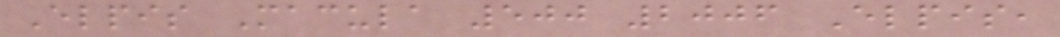Elpis Macula 500 2006 Elpis,
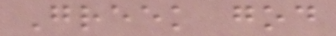Greek god
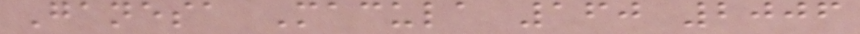Ganesa Macula 160 2006
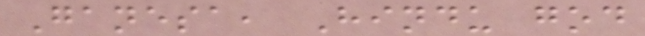Ganesa, Hindu god
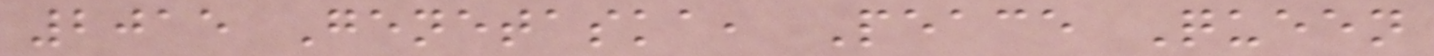2015 Genetaska, Peace Queen
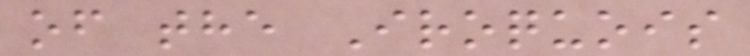of the Iroquois
